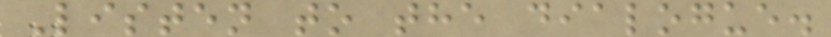Listen to the dialogue.
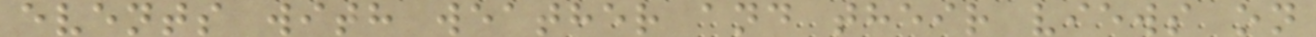events with weather and their views on
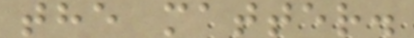the matter.
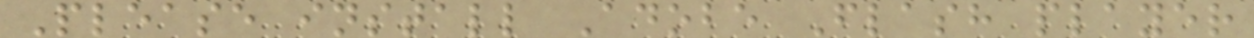Please install Adobe Flash player
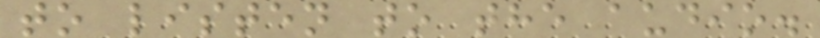to listen to the audio.
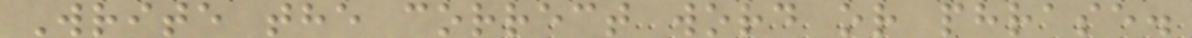Write the correct word or phrase.
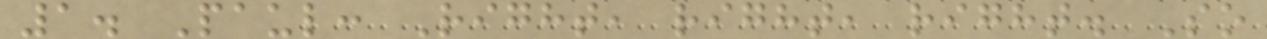1. Paul: Right, right, right. So
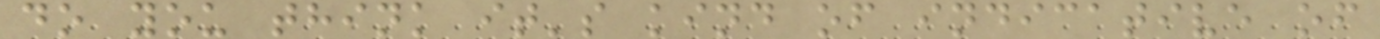do you think it's kind of indicative of
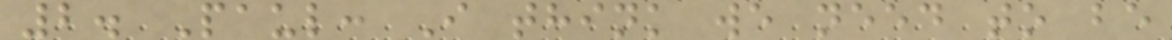2. Paul: I think we need to be
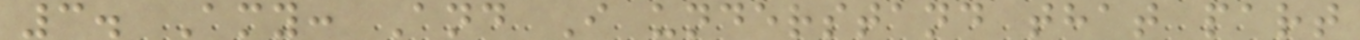3. Amy: And I understand that part
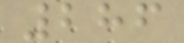286
